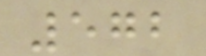572
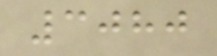3080
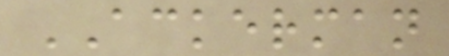ACKERMAN
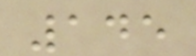145
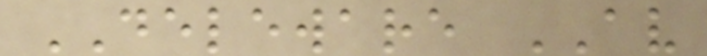DELEWARE AV
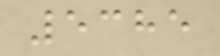5385
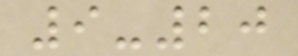9-20
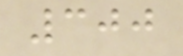300
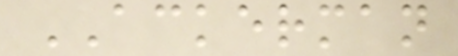ACKERMAN
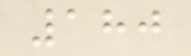180
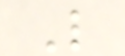L
